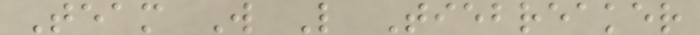Team W L Tiebreaker
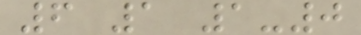6 1 1-0
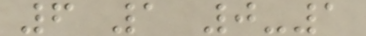6 1 0-1
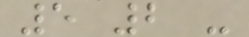5 2 -
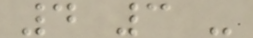4 3 -
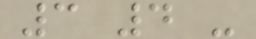3 4 -
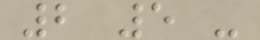2 5 -
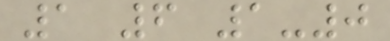1 6 1-0
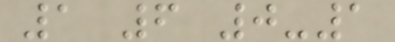1 6 0-1
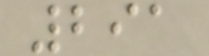291
